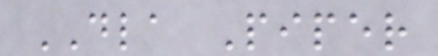DLA Piper
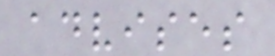advises
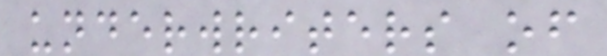underwriters of
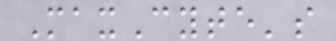MaxCyte's
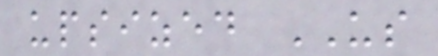upsized US
